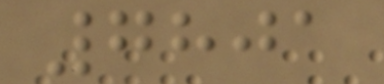7801
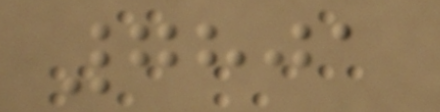7801
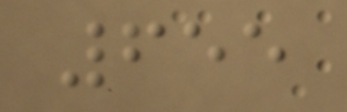655
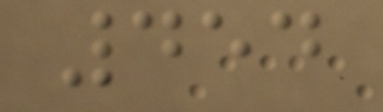454
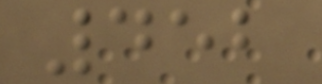452
